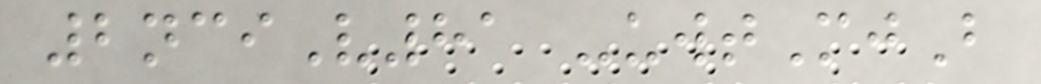2nciV81 -uwtMjB
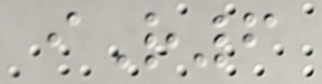iR6
